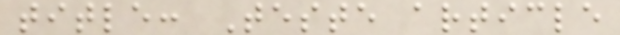title: Teste article
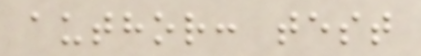author: test
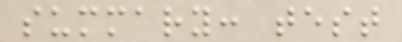summary: test
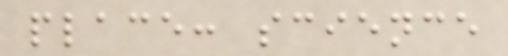place: science
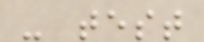- test
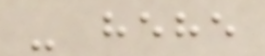- hehe
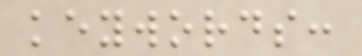keywords:
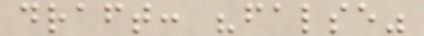draft: "false"
